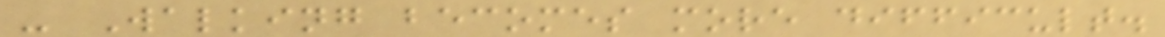- Walking becomes more difficult.
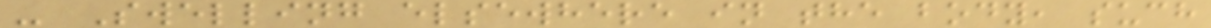- Swelling elsewhere in the body, such
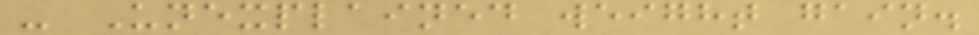- Unexplained weight gain.
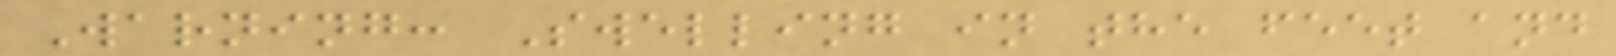Warning: Swelling in the feet and
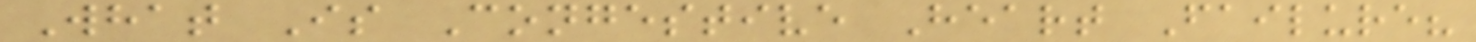What Is Congestive Heart Failure?
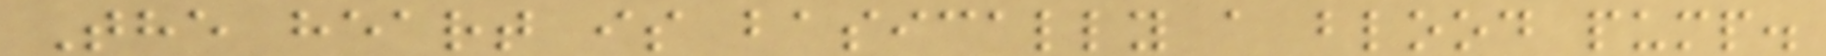The heart is basically a blood pump.
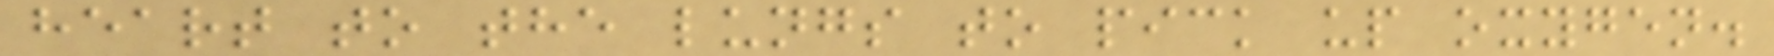heart to the lungs to pick up oxygen.
